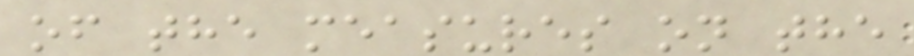of the measures on the
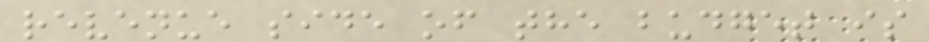revenue side of the budget is
